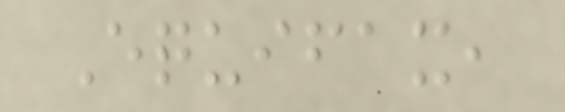Equifax,
